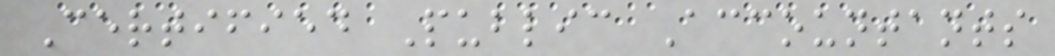Certified Public Accountants
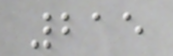215
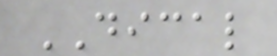DICAL
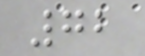72
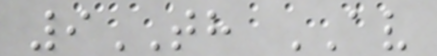9TH AV
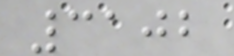3102
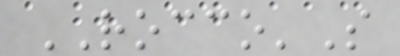ROCCO'S
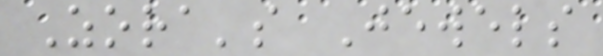Zora's Jewels
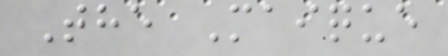The Maique
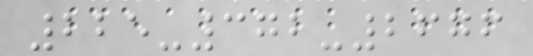225-372-2676
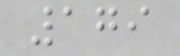179
